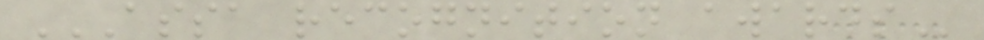ASSA RECOGNITION AWARDS
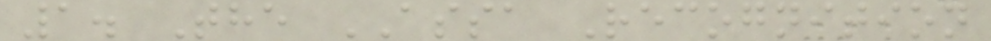1. The ASSA Recognition
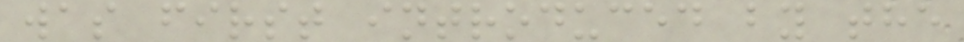was first introduced by the
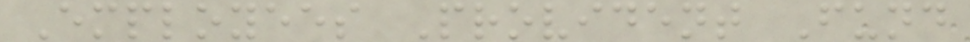Employees Provident Fund
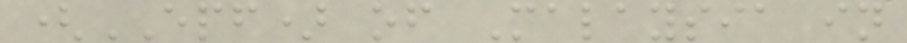(EPF) of Malaysia in
